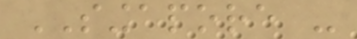SINGAPORE -
